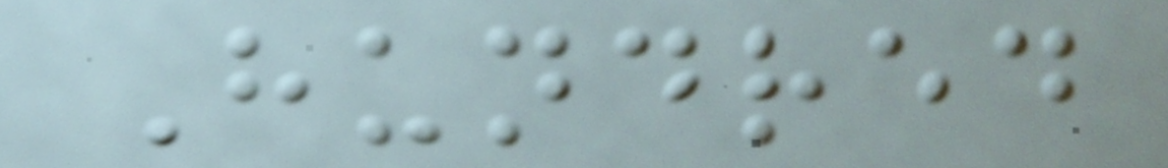Hundred
